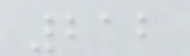212
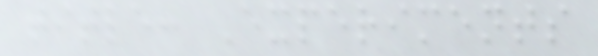title: Experiments
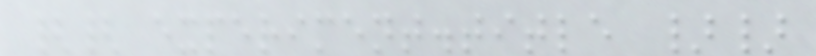{{ experiment.title }}
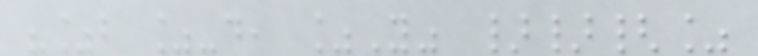"%b %-d, %Y" }}{%
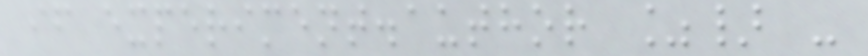if experiment.author %} -
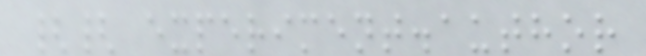{{ experiment.author
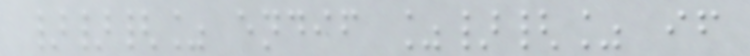}}{% endif %}{% if
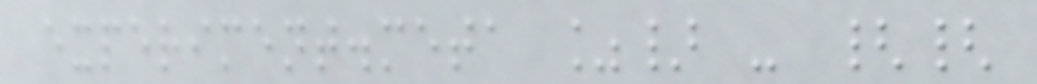experiment.meta %} - {{
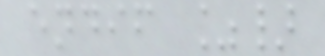endif %}
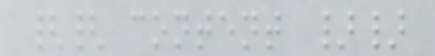{{ content }}
